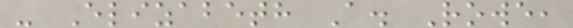- Elizabeth A. Rowe,
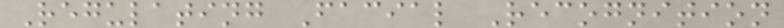Regulating Facial Recognition
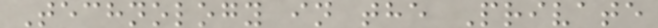Technology in the Private
